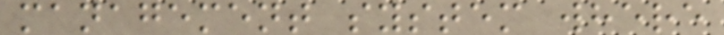management system where
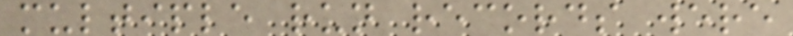multiple run records were
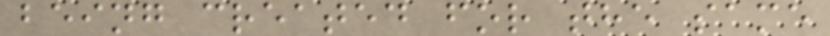being created for the same
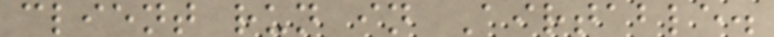client run in Airtable.
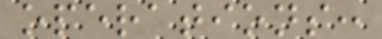operations:
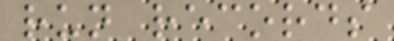run records
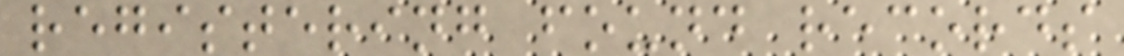registering found records
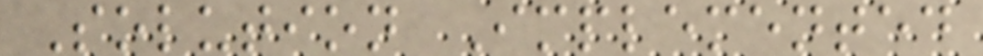Solution Implemented
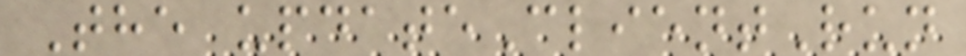The updateClientRun
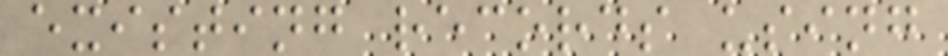existing records using
